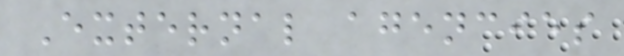External agencies
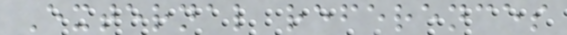External references
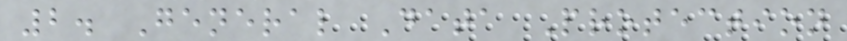2. General Data Protection
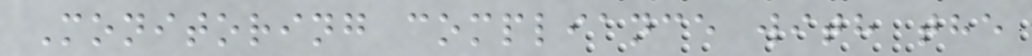Monitoring compliance with the
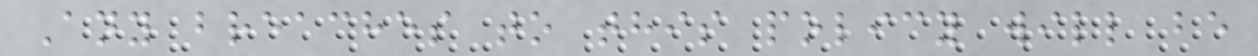Any breaches to this policy will be
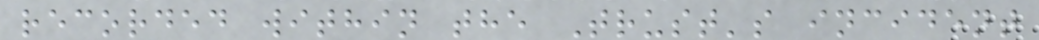recorded within the Trust's incident
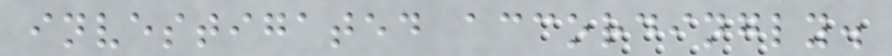investigated accordingly.
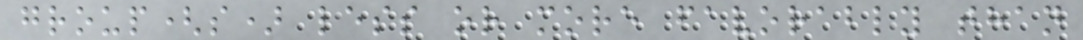group(s) less or more favorably than
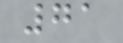71
